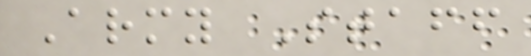Army Staff
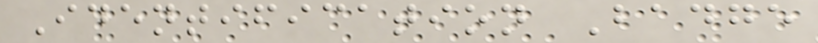Identification Badge
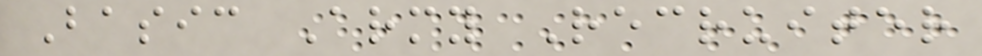Basic Army Recruiter
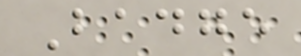Badge
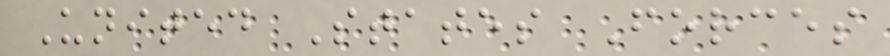United States Forces
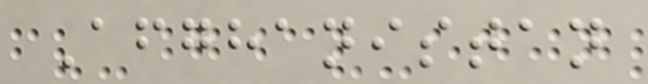Afghanistan
